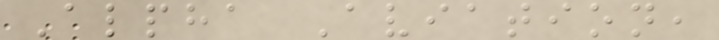Alpha Aviation,
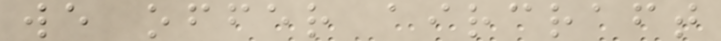we offer aircraft
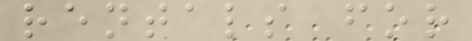rentals for
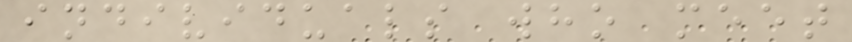individuals who meet
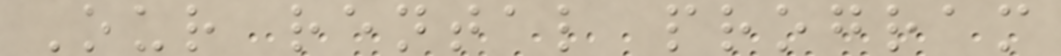Our rental program
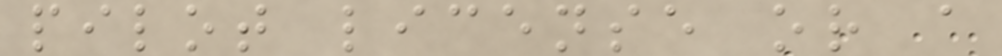pilot license or a
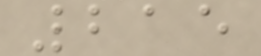215
